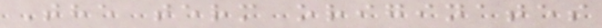The term originates
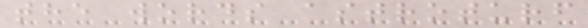the words astroturf
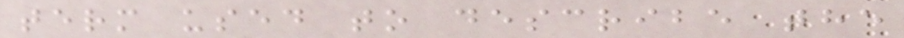term used to describe the
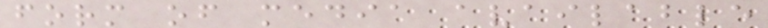form of media available
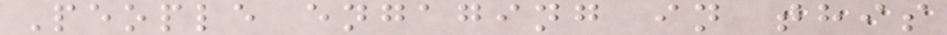People engaging in this
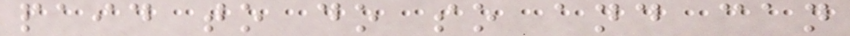paid to do so and can
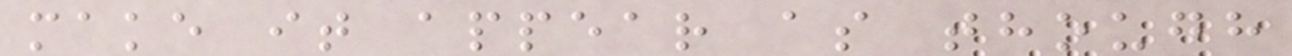make it appear as though
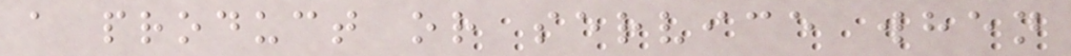a product or service when
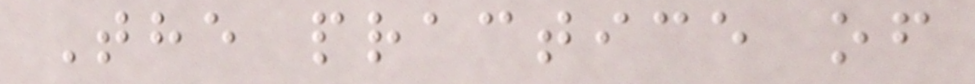The practice of
